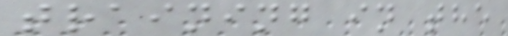training in the
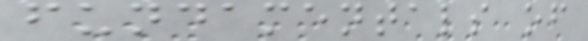fundamentals of
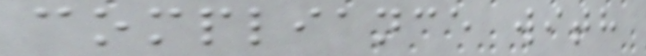compliance with
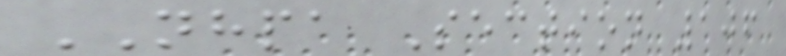NHPA Section 106
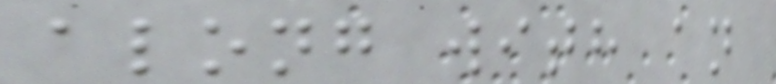along with an
